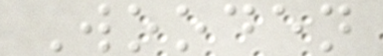Wooden
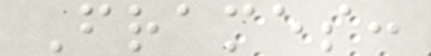Frames:
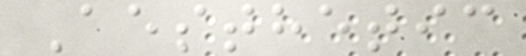Aesthetic
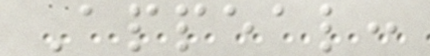Appeal:
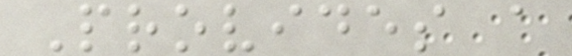Provides a
